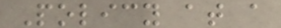Policy at a
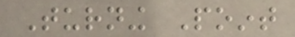Turning Point
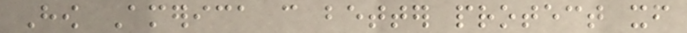How America can better protect itself
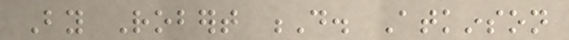By Robert D. Atkinson
